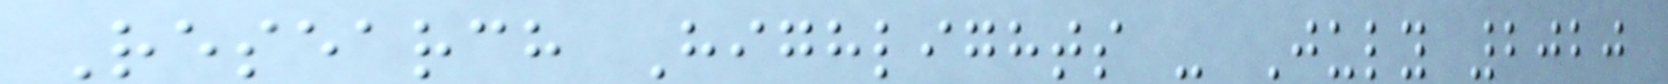Research Highlights - July 2020
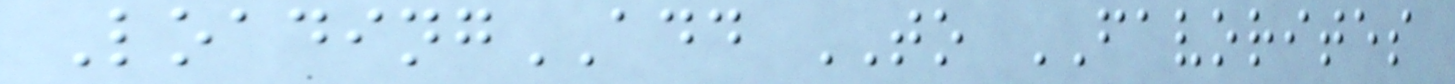LoadingADD TO FAVORITES
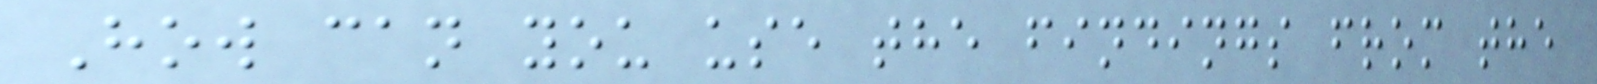How can you use the findings from the
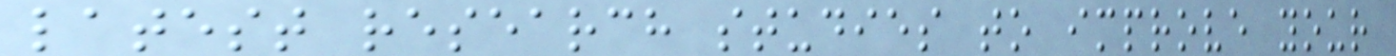latest research studies to improve your
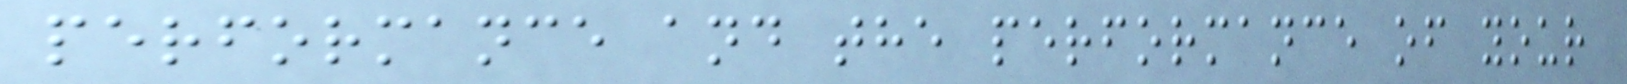performance and the performance of your
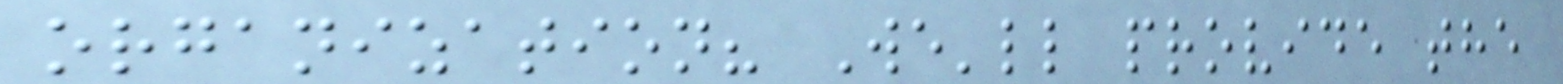organization? We'll provide the
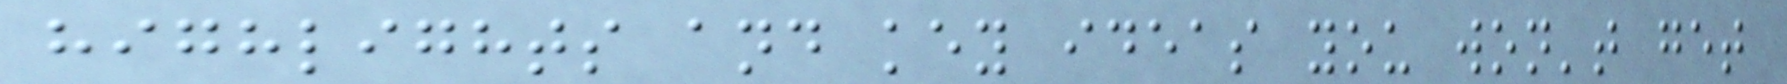highlights and key ideas you won't get
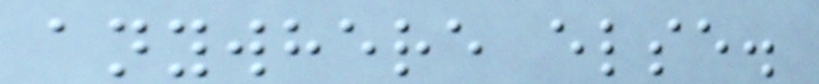anywhere else.
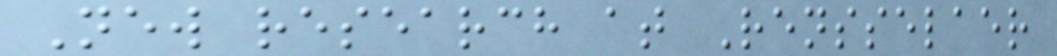New research at Rensselaer
